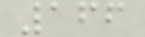166
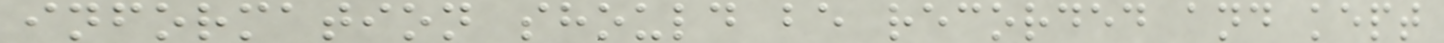information should be recorded and kept
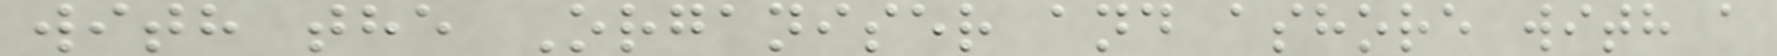with the Organiser and ashore with a
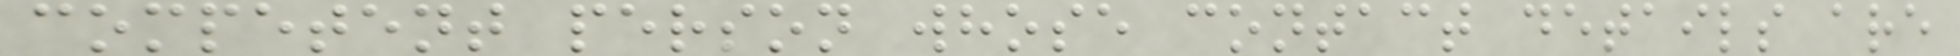competent person whose contact details are
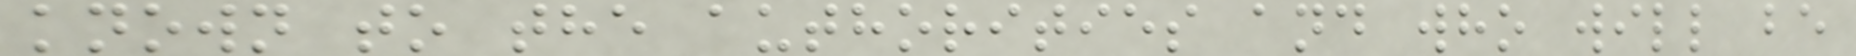known to the authorities and who will be
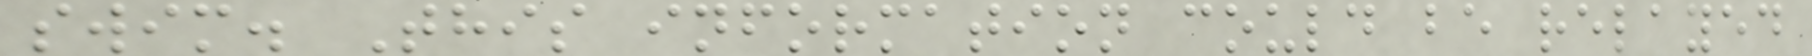swim. This information could be relayed
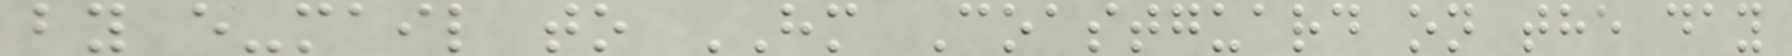by e-mail to HM Coastguard on the day
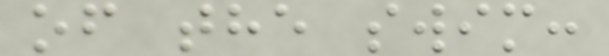of the swim:
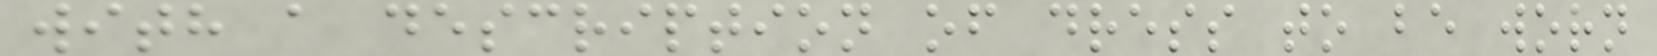with a description of dress to be worn
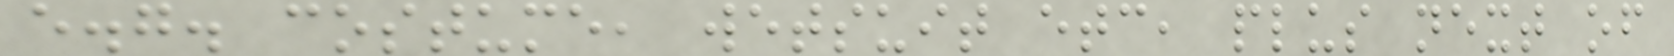e.g. costume, wetsuit etc, plus next of
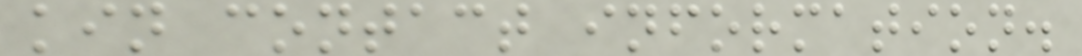kin contact information.
